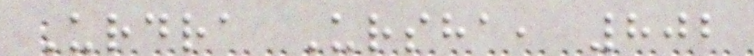Urdra Ursha, 802
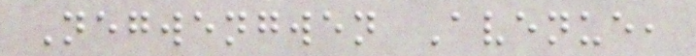Negwengwen Avenue,
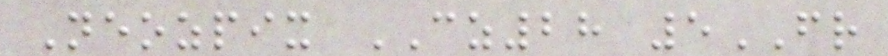Neozpix CZ28 5FR
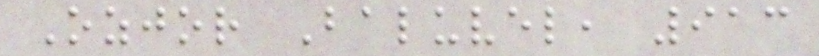Ozjor Baluvel, 913
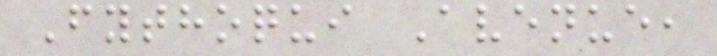Fythoqui Avenue,
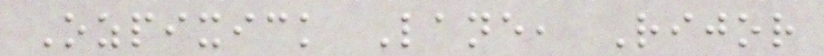Ozpixick Lane, Rijor
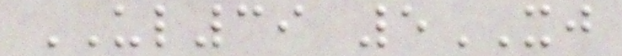UL39 5XJ
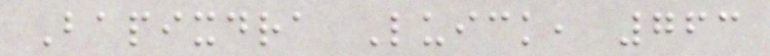Bapixdra Luick, 763
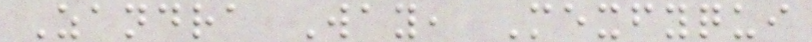Zandra Way, Mexfyqui
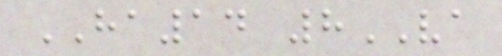HA14 8VA
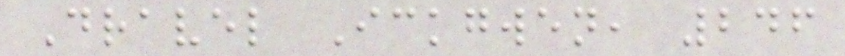Dravel Ickgwen, 246
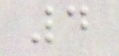4
